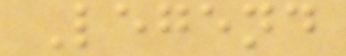Legend
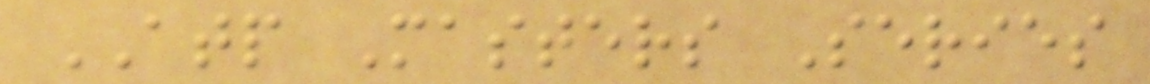ATP Masters Series
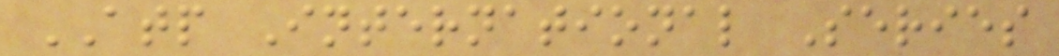ATP International Series
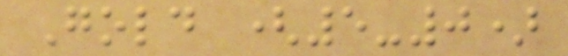Gold (5-0)
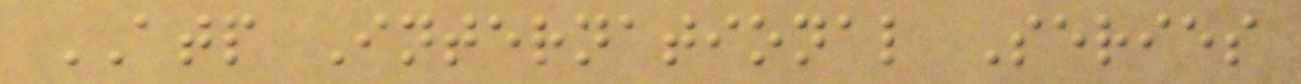ATP International Series
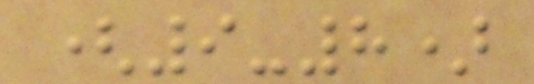(9-8)
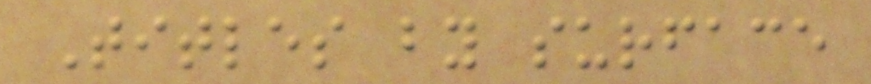Titles by surface
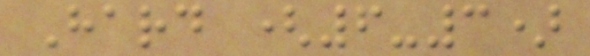Hard (6-3)
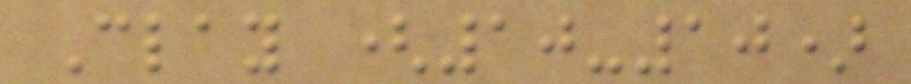Clay (10-10)
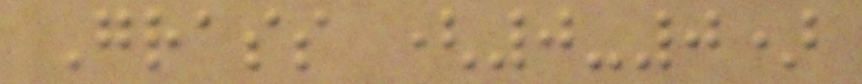Grass (0-0)
